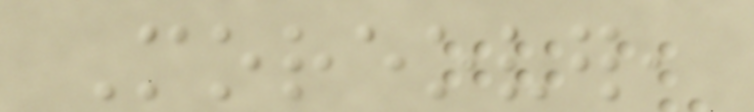Moreover,
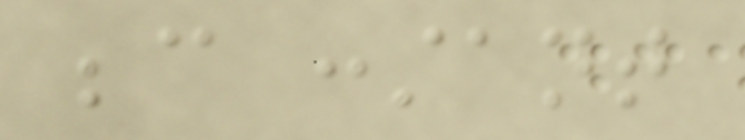because constant
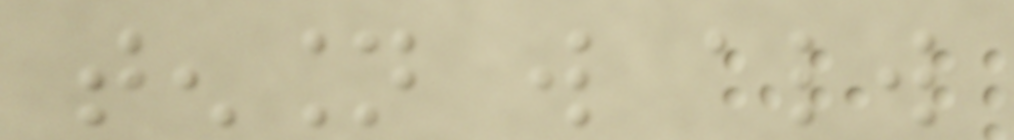tension will always
